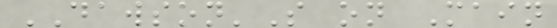DAWSON'S on Main
